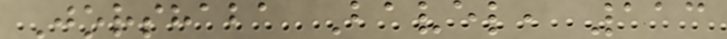Jorshaba Bavel, 113
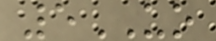5UO
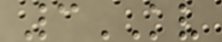3KV
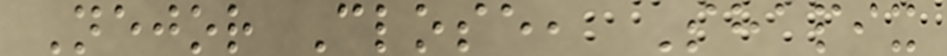Nejor Close, Shapix
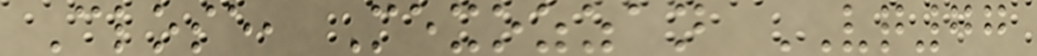Close, Mexozzan VQ77
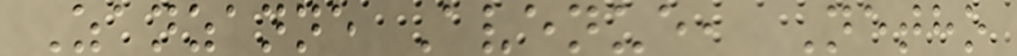Zanzanne Avenue, Netho
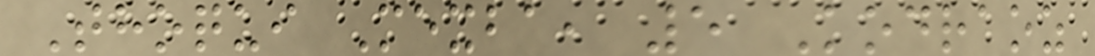Thoqui Mexba, 5 Kodraoz
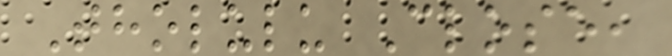Tholulu Close,
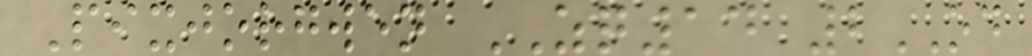Pixjorgwen ZQ14 2OD
